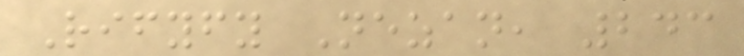Rifyfy Nezan, 243
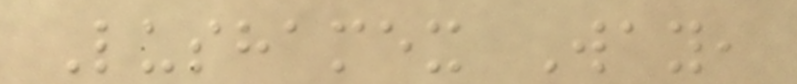Lushamex Way,
